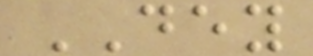DEY
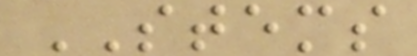STEMS
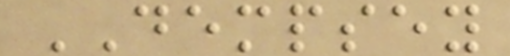DEMPSEY
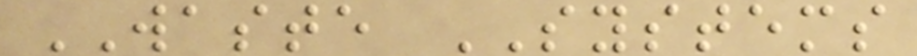WASTE SYSTEMS
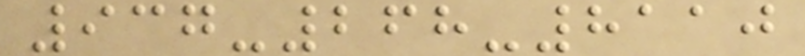937-268-8110
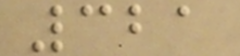321
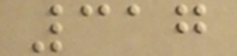317
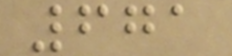671
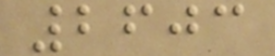2603
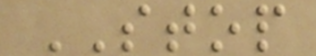STOP
